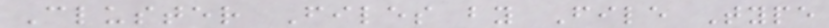Cluster Files by File Type
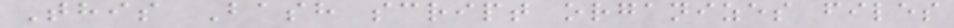This Bash script organizes files
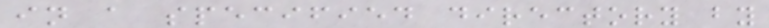in a specified directory by
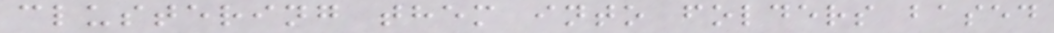clustering them into folders based
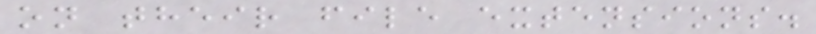on their file extensions.
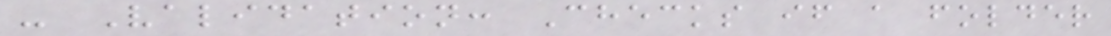- Validation: Checks if a folder
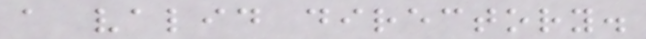a valid directory.
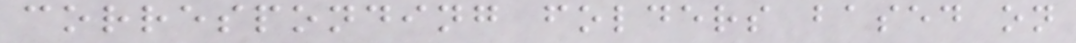corresponding folders based on
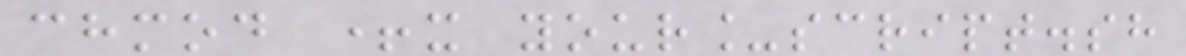chmod +x your_script.sh
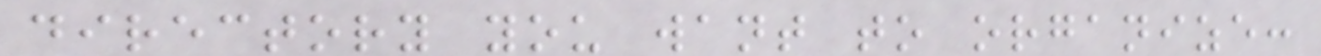directory you want to organize:
